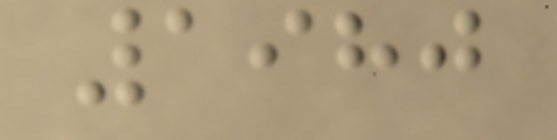1980
